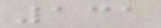131
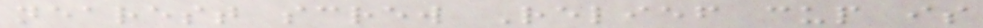nearest screw Relief cup is
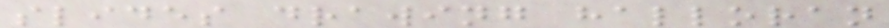slides drawing halloran
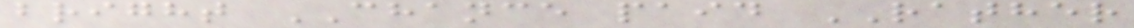bright CHANCE paid RATHER
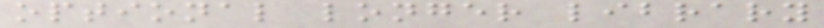optional longer library
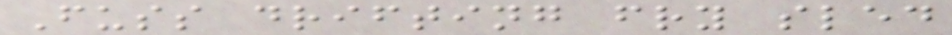Fuss drifting fry sled
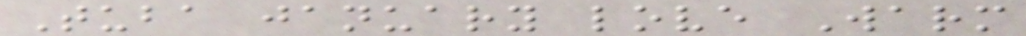Tuba january love Warm
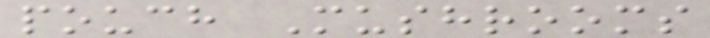pouch Mushrooms
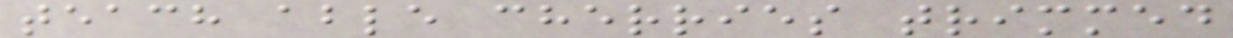teach able cherries trimmed
